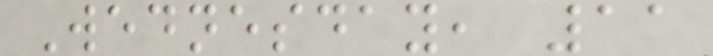Wednesday, 11
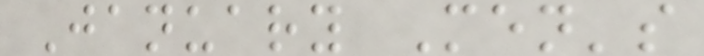January Men's
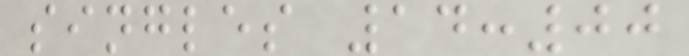singles 14:00
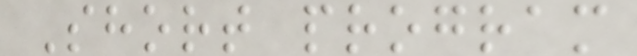Short program
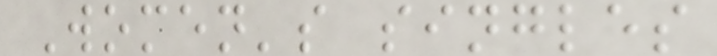Women's singles
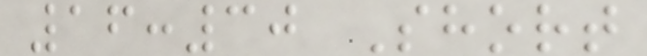16:30 Short
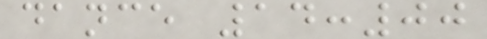dance 14:00
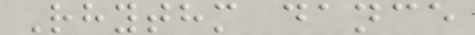Rhythm dance
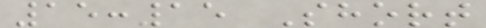15:15 Short
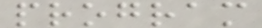program
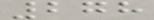278
